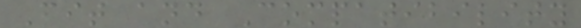Fit and Compatibility
